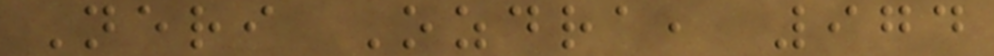Neri Ozdra, 974
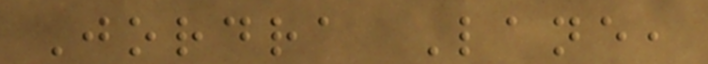Jordra Lane,
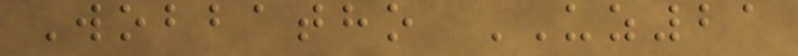Wobbatho UZ21
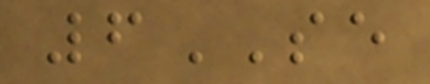6SE
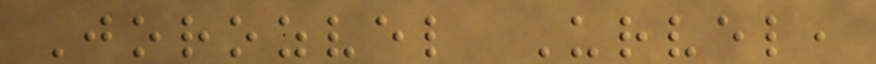Jorozvel Urvel,
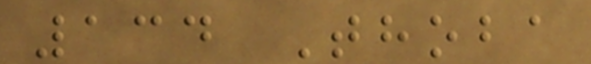134 Thoba
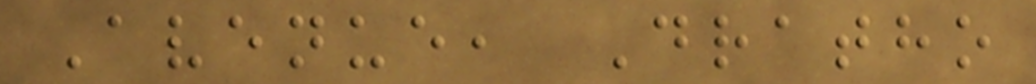Avenue, Dratho
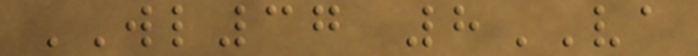WL37 8VA
